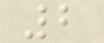2
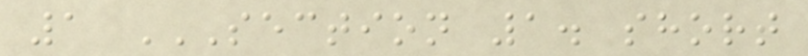1 SECTION 1. SHORT
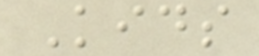Kids
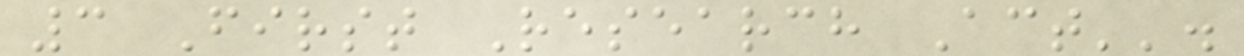3 First Research Act''.
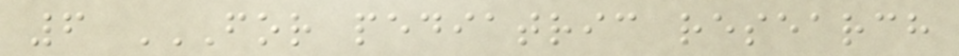6 FOR PEDIATRIC RESEARCH
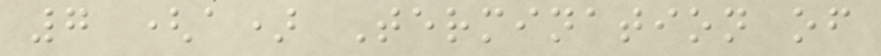7 (a) Termination of
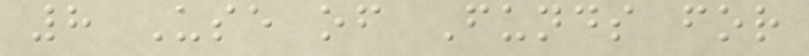8 Use of Funds for
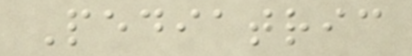Pediatric
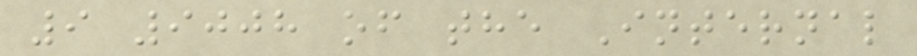9 9008 of the Internal
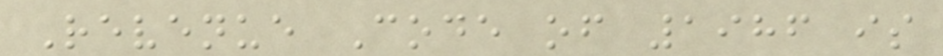Revenue Code of 1986 is
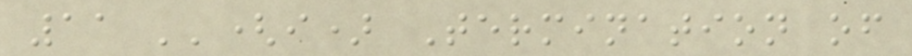11 ''(i) Termination of
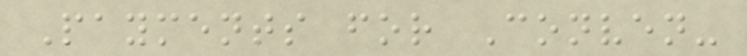Payments for Conven-
